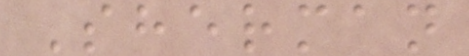Sherman
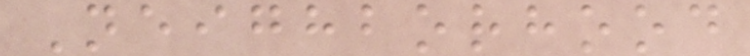Neighborhood
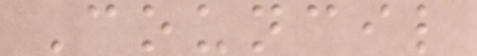Council
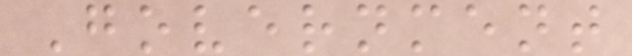Government
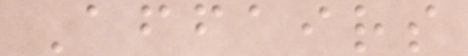Affairs
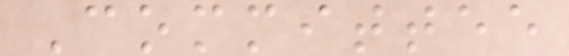Committee
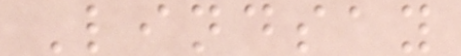Lindsay
